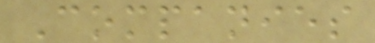Companies
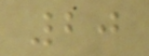20
